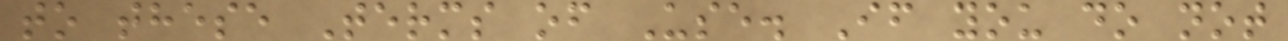to these Terms of Use. If you do not
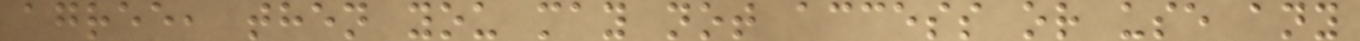agree, then you may not access or use any
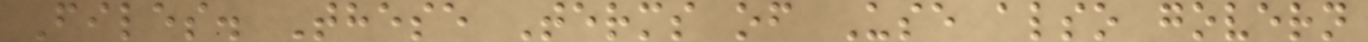Files. These Terms of Use also govern
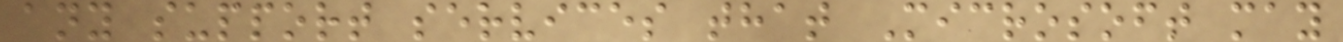any support services that Microsoft may
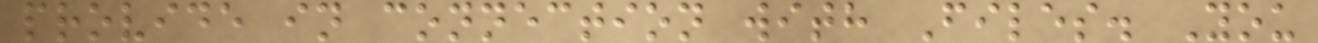provide in connection with Files. You
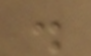.
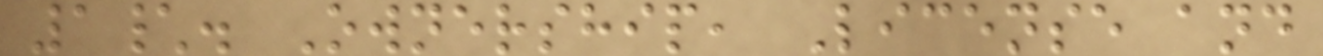1\. Ownership, License and
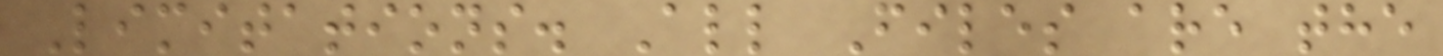Limitations. All Files are the
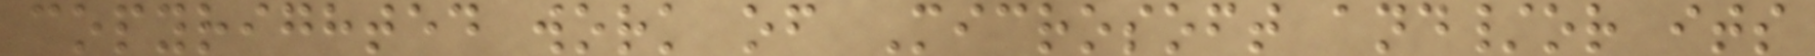copyrighted work of Microsoft and/or its
